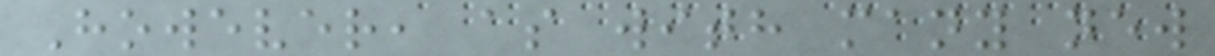However, as with many new
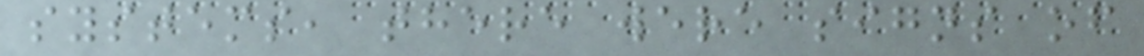systems, there were signs of
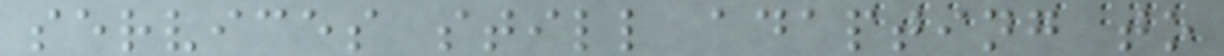services still adapting to
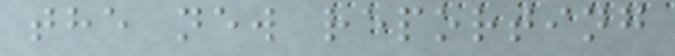the new reporting
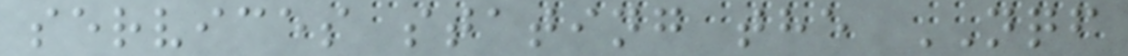services stating the NQF
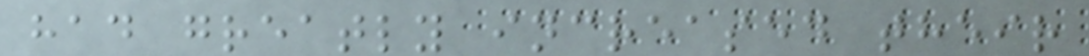had greatly increased their
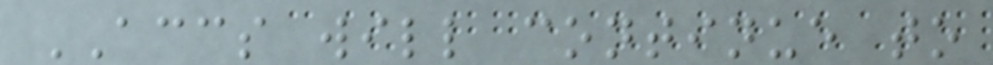ACCS will continue to
